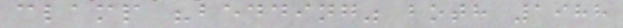clamp "bedding" both 1988
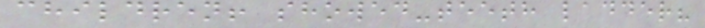children! showed-teeth ladder?
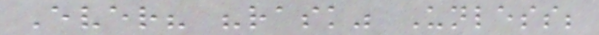Ever? "rask" Unless;
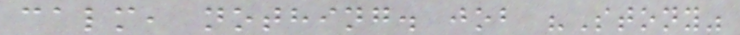calm, nothing. job "Stony"
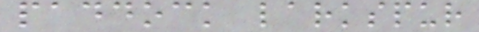paddock larkspur
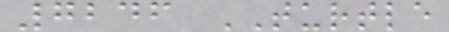7246 TURTLE
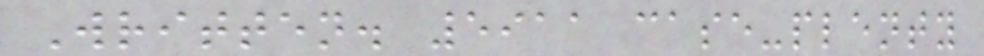Written. 5911 case-plenty
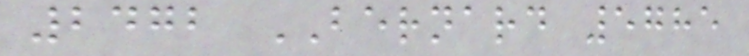2472 BERNARD 5785
